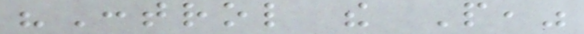"Control the People,"
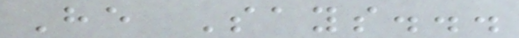He Says...
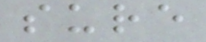sure
